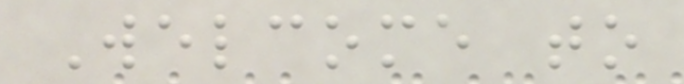Welcome to
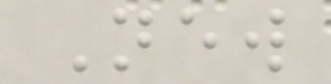New
